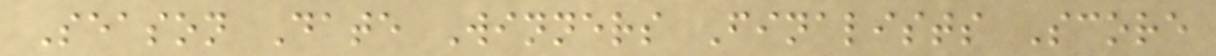Season Date Winners Finalists Score
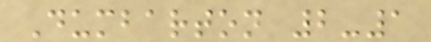Dumbarton 2-1
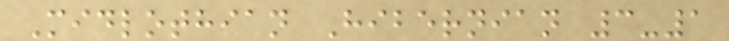Midlothian Hibernian 3-1
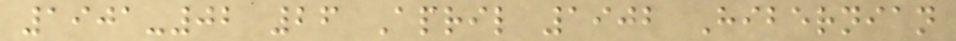1901-02 26 April 1902 Hibernian
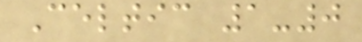Celtic 1-0
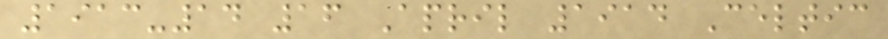1913-14 16 April 1914 Celtic
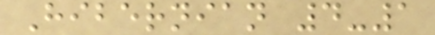Hibernian 4-1
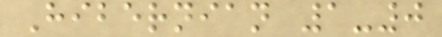Hibernian 1-0
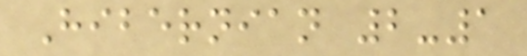Hibernian 2-1
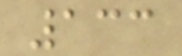133
